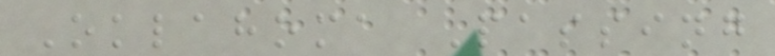Oklahoma Passing
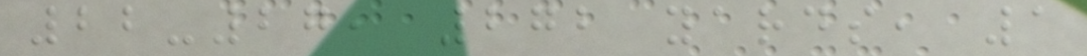22-27, 272 yards, 1
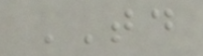TD
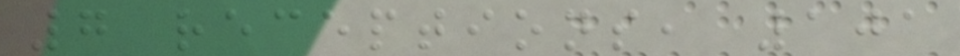7 receptions, 101
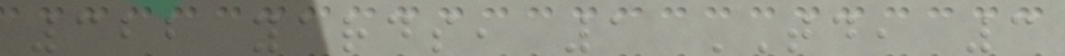322 yards, 1 TD, 3
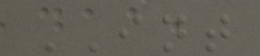INT
